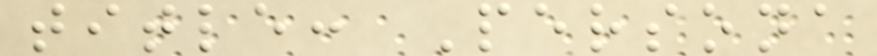title: Persona
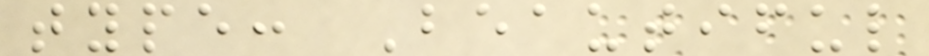type: Beautiful
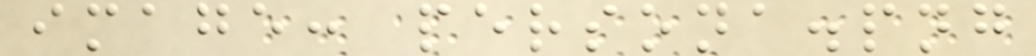image: persona.png
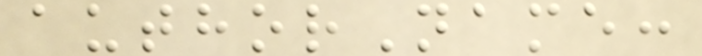authorName:
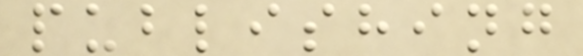publishing
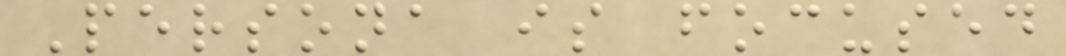Persona is focused
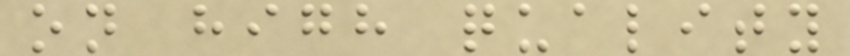on high quality
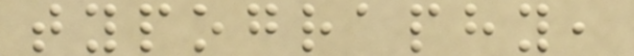typography,
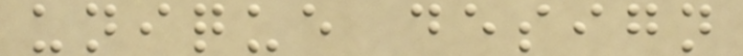unique design
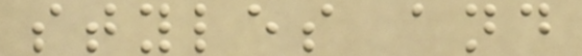styles and
